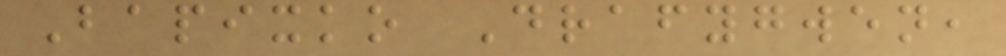Bapixko Drafygwen,
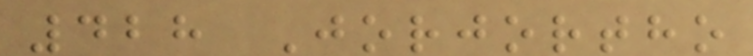428 Jorjortho
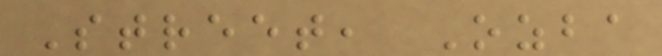Street, Ozba
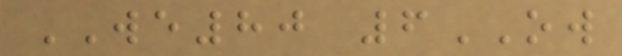WE80 6OW
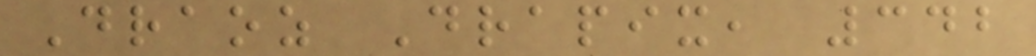Draoz Drapix, 342
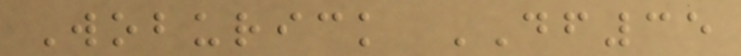Woburick DF35
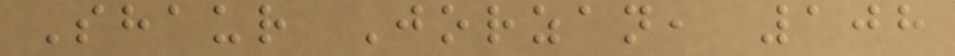Shaur Jorzan, 108
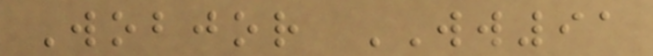Wobjor WW91
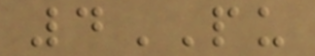4PU
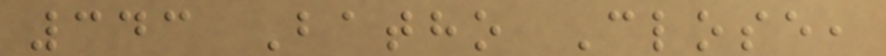343 Batho Close,
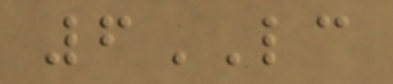6LC
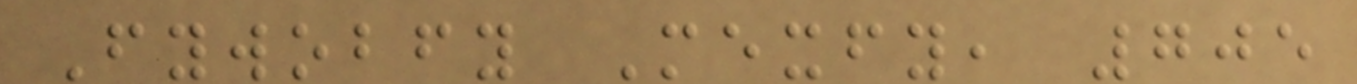Fywobfy Mexfy, 705
